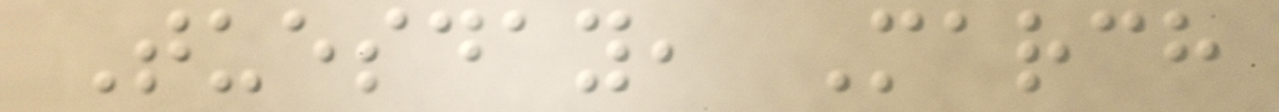Tuesday, March
